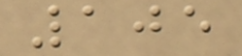105
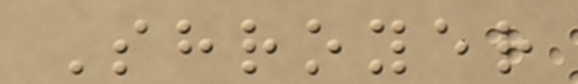Shroyer
